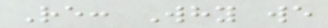Re: Why we
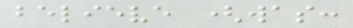believe (was:
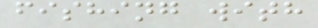fishing with
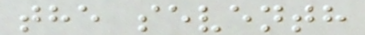the seventh
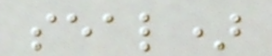seal)
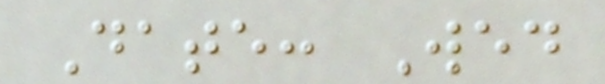Date: Wed
